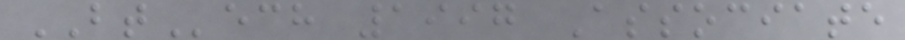BTech 1997 Associate
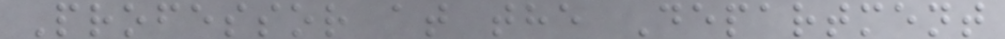Professor at the Department
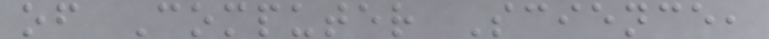of Computer Science,
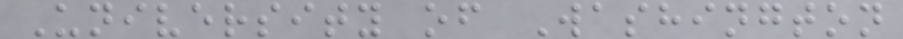University of Washington
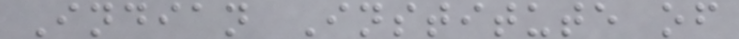Indian Institute of
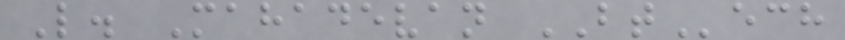L. Mahadevan BTech
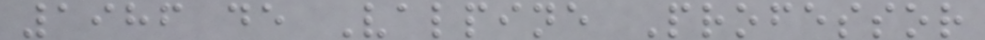1986 de Valpine Professor
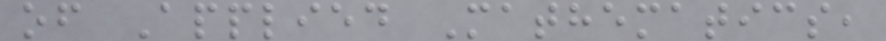of Applied Mathematics,
